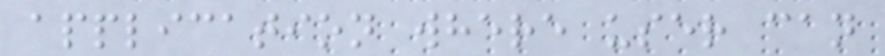application where user can
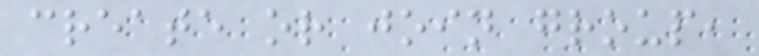create or join group,
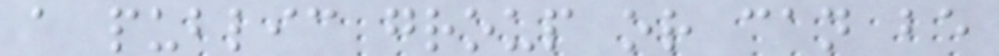a public group or can be
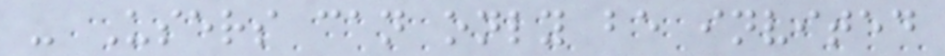- Users can only be invited
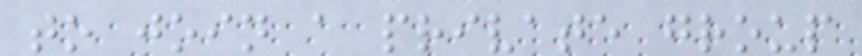to join a private group
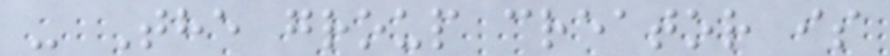- The group creator is
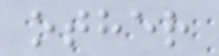other
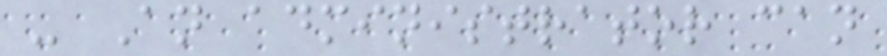- An administrator can
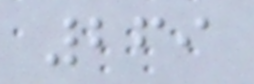269
